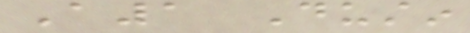A1 Dustin
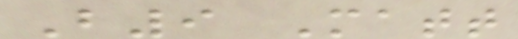B9 Matt
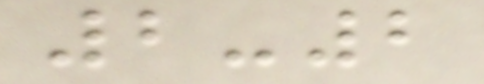2-2
